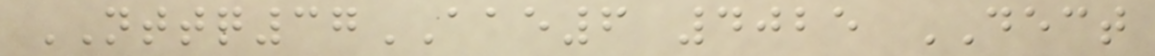NTTQ37AAE6 4025 DECT
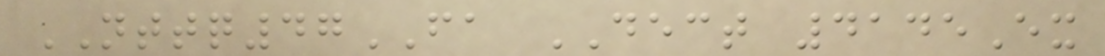NTTQ47FA DECT 4145Ex
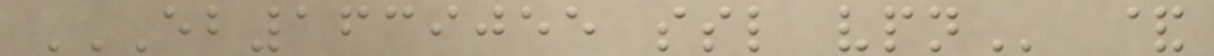EB1639055 SSL VPN &
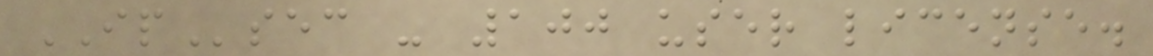IPsec - 100 user license.
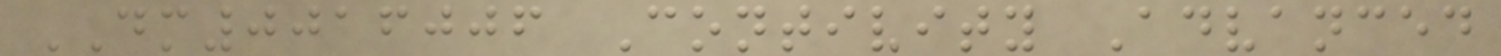DM0016006 Contivity Advanced
